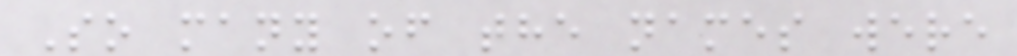So many of the names were
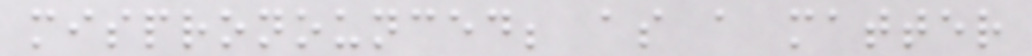mispronounced; as a matter
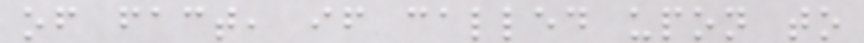of fact, if called upon to
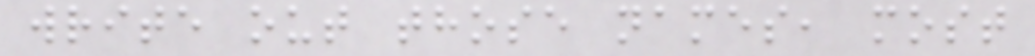write out those names, most
